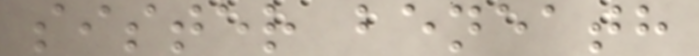sister beneath
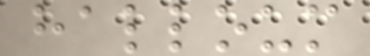halloum
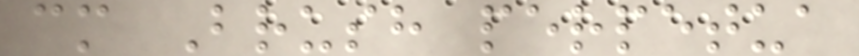cm Brush perpetua
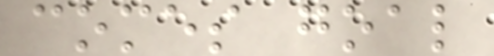comes goal
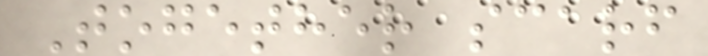Together scarf
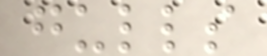gulls
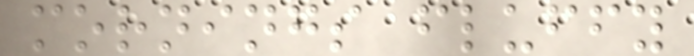mornings fluffy
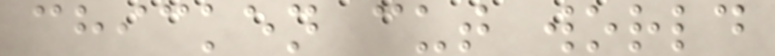chicken cut world
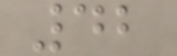42
